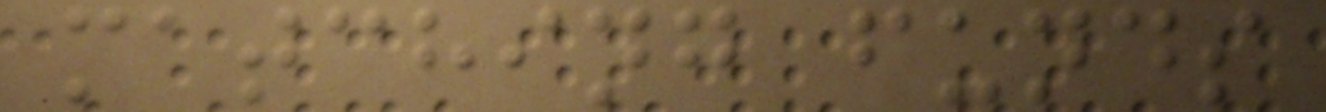matching funds
